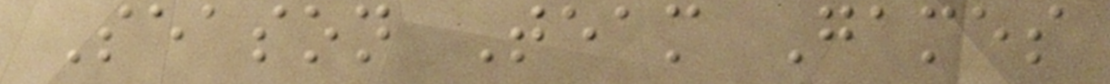Season Team Games
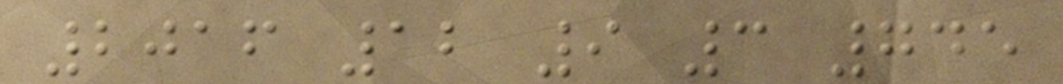2016 12 9 3 745
